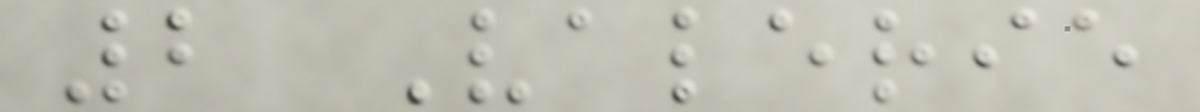2 Valerie
